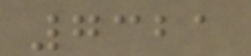7321
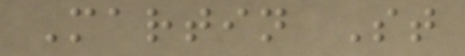Martin St
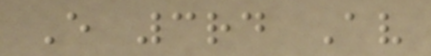E 3rd Av
